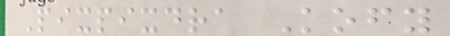Pixpixdra Kofy
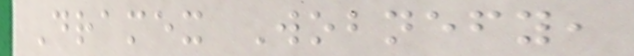Dramex Wobnefy,
